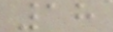18
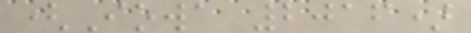(Iowa 2016)
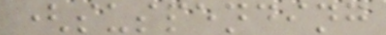(suspending
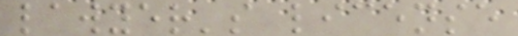lawyer's license
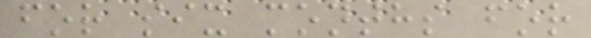for six months for
